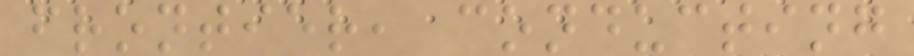frontier, conducting
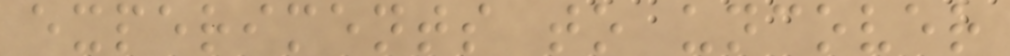experiments to uncover
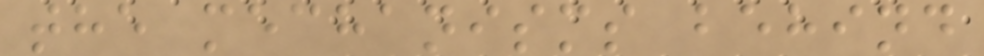the mechanisms behind
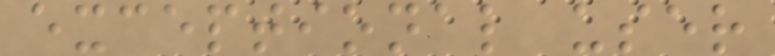exceptional user
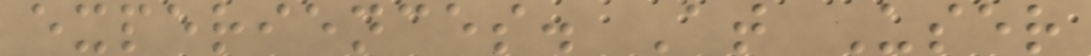experiences. At User
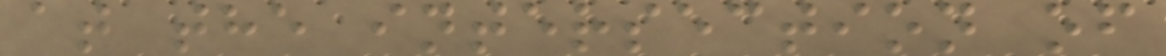at the intersection of
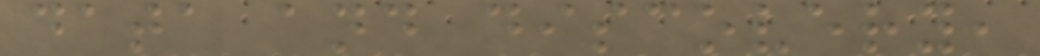data and discovery,
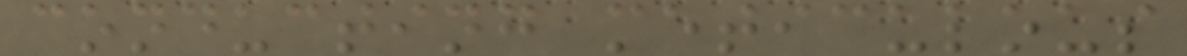conducting meticulous
